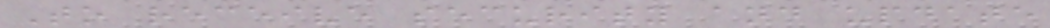To receive security and update
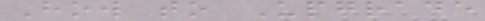How to Upgrade
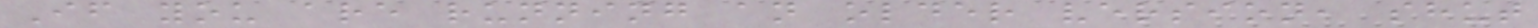If you are running an older version, shut
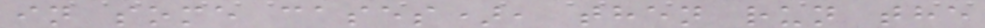in some cases), then run the
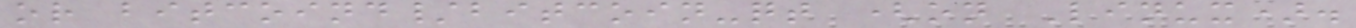or bitcoind/bitcoin-qt (on Linux).
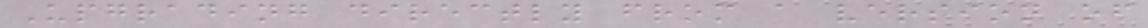Upgrading directly from a version of
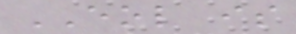EOL is
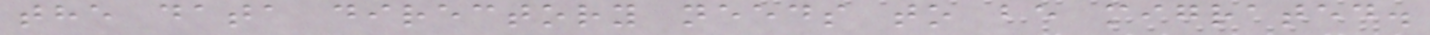the data directory needs to be migrated.
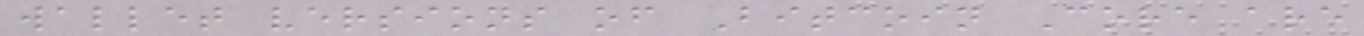wallet versions of Bitcoin Core are
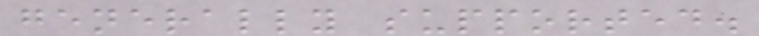generally supported.
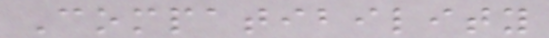Compatibility
